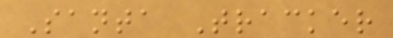Santa Tracker
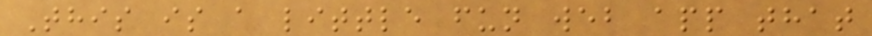This is a little fun web app that
